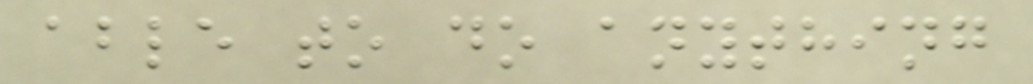able to do anything
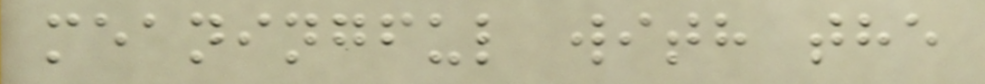meaningful with the
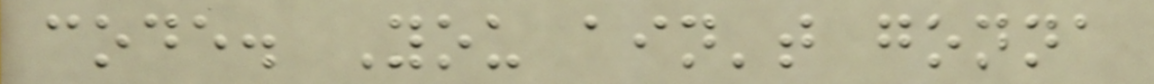code. You ain't gonna
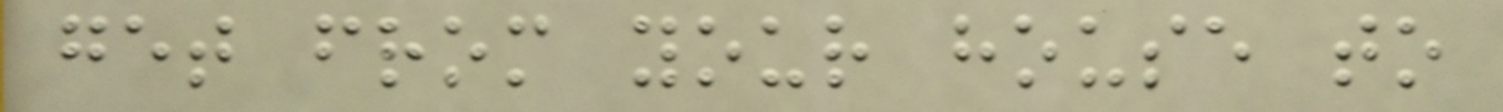get from your house to
